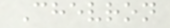Chevron
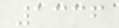1336
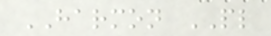HARMON PL
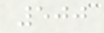500
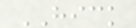HICK
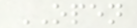OPEN
